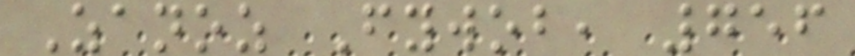Zanoz Fywob, 756
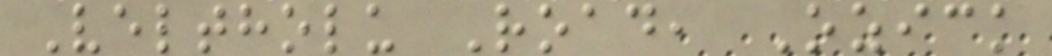Veltholu Road, Ozick
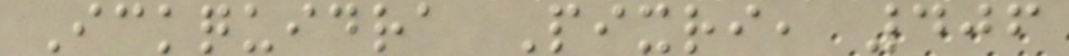Ickquidra Pixri, 406
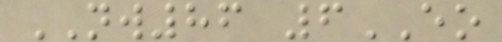NW86 6EO
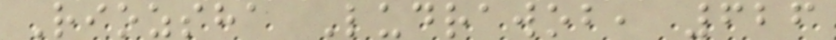Riozsha Ludrawob, 626
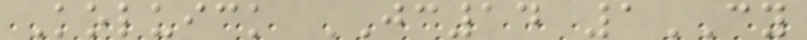Koluick JC14 1CY
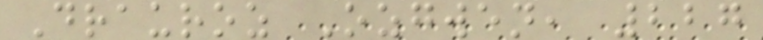Drauroz Ozgwen, 227
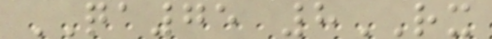QA75 8RX
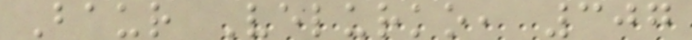Baur Velurko, 307
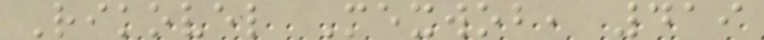Rikovel Mexwob, 419
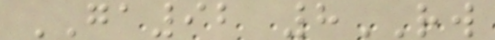GA92 8RW
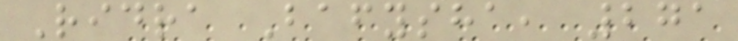Ridra Bafysha, 271
